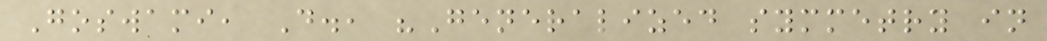Goswami, D., "Generalized symmetry in
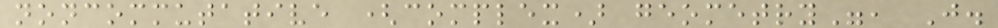noncommutative (complex) geometry", J.
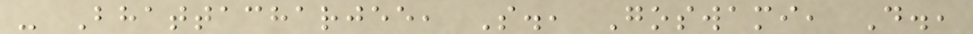- Bhattacharjee, S., Goswami, D.,
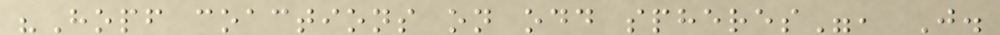"Hopf coactions on odd spheres", J.
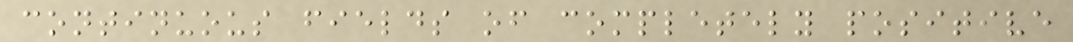continuous fields of completely positive
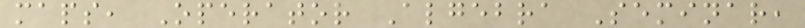maps, Operator Algebra Seminar,
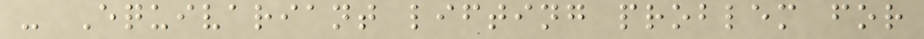- Equivariant lifting problem for
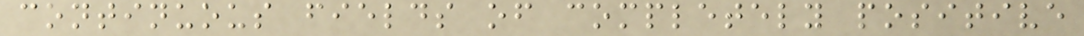continuous fields of completely positive
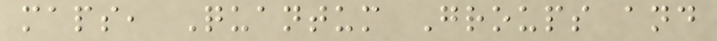maps, Quantum Groups and
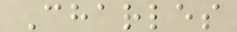Charles
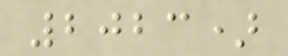2023)
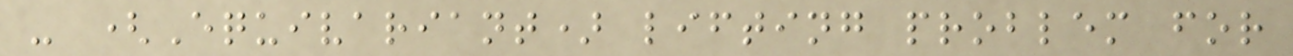- (Equivariant) lifting problem for
